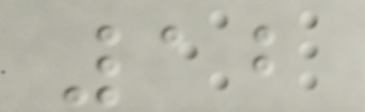12
